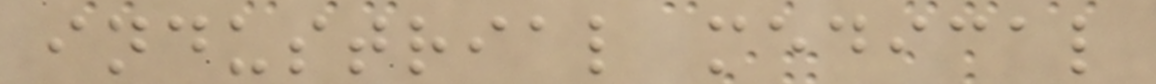industrial medical
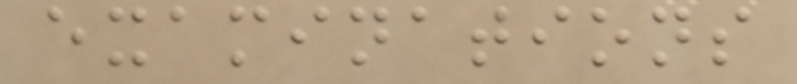examinations
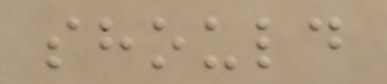should
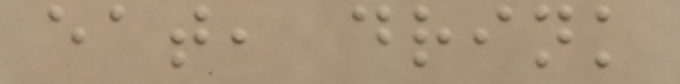eat, drink
